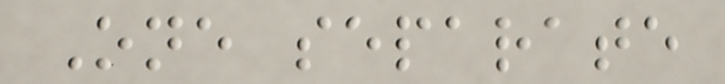One separate
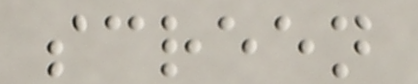screen
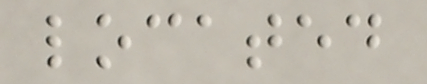located
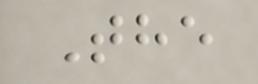The
